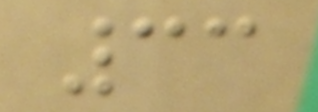33
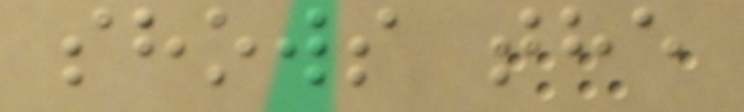shows the
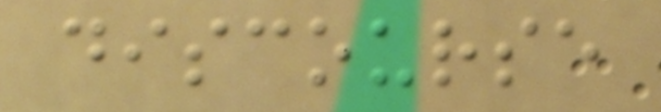discourse
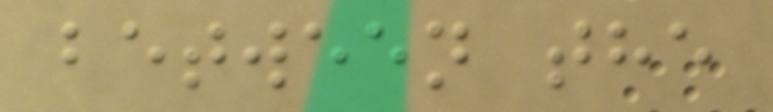between the
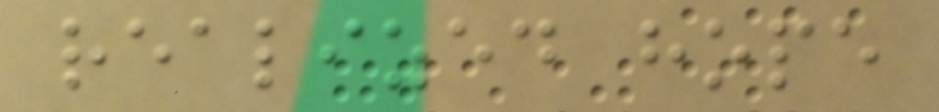realized hope
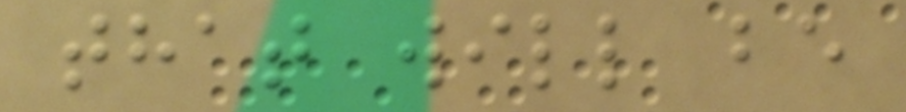that will be
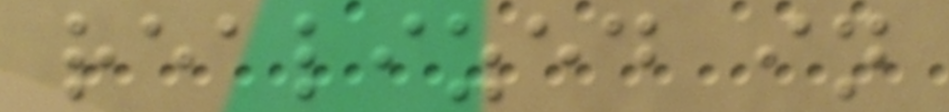realized in
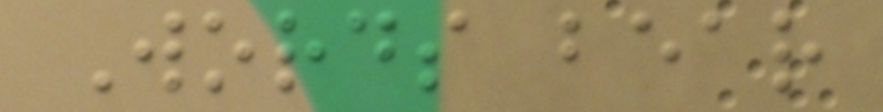Words bear
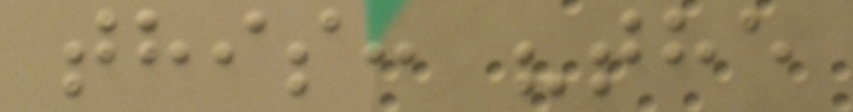this: "the
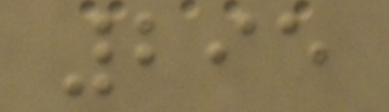295
